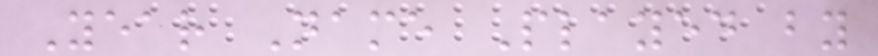Year Name Played by
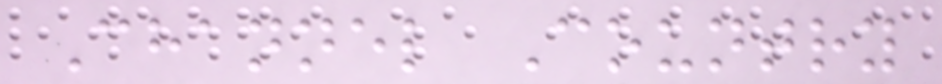Channel Country
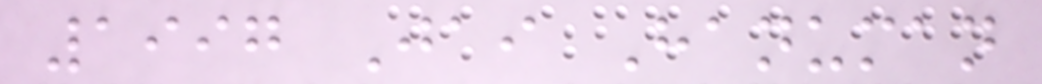1997 Jai Hanuman
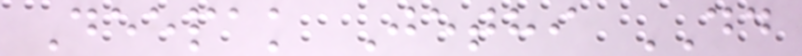Deepak Jethi DD
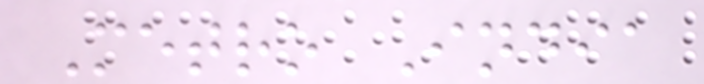Metro India
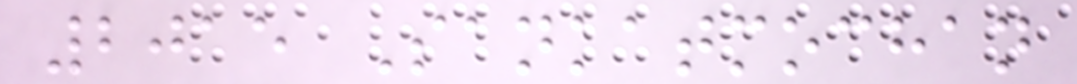2015 Sankatmochan
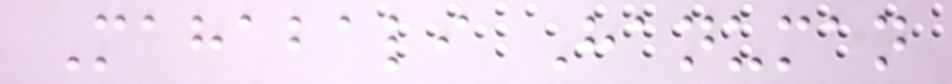Mahabali Hanuman
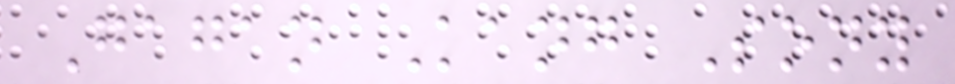Gagan Kang Sony
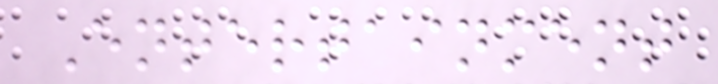Entertainment
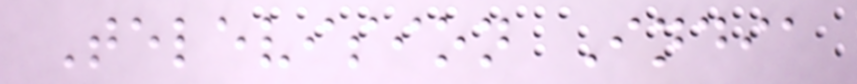Television India
